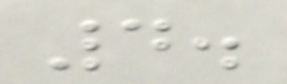4.
